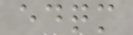edqm
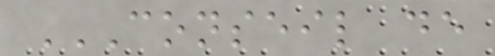CONSEIL DE
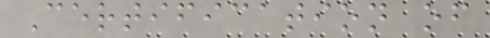Certification of
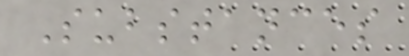Substances
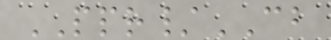PPR/CB
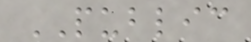PUBLIC
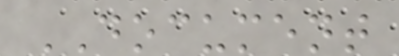DOCUMENT
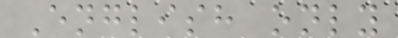English only
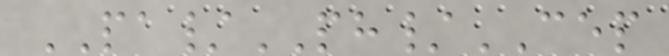PA/PH/CEP
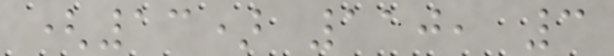(13) 110, 3
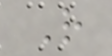R
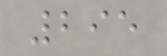295
